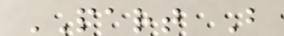PART B
